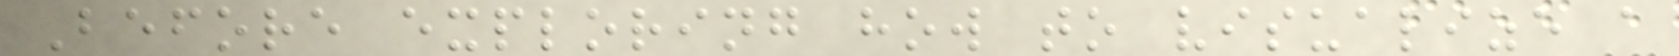Before exploring how to visualize a
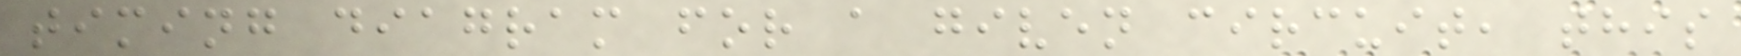timing diagram for a given circuit, this
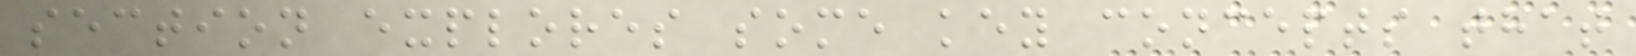section explores some key concepts that
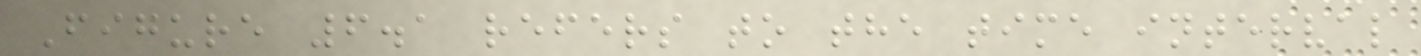Figure 6.1 refers to the time interval
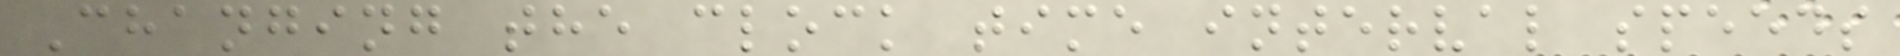Changing the clock time interval speeds
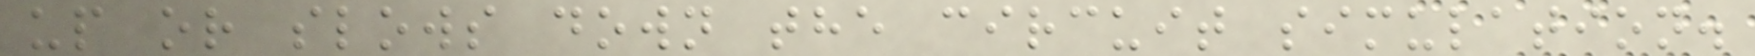up or slows down the circuit simulation.
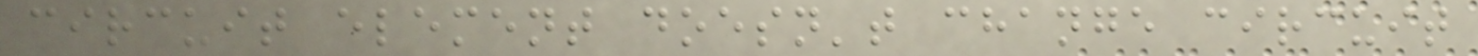circuit element doesn't change circuit
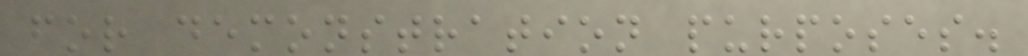for demonstration purposes.
